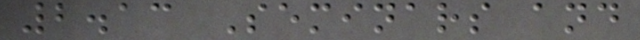2.13 Seminars and
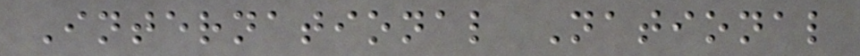International National
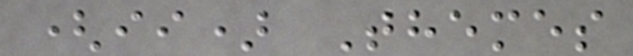(ii) Themes
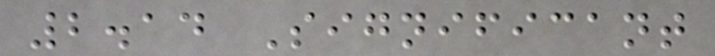2.14 Significant
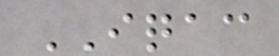IQAC
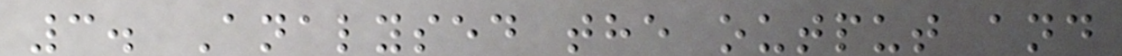3. Analysed the output and
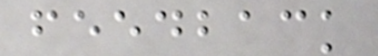feedback
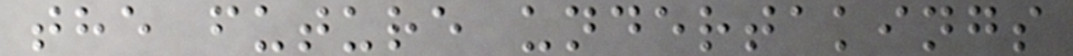the future undertakings
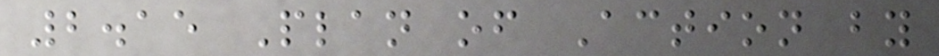2.15 Plan of Action by
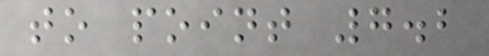to point 7.2
